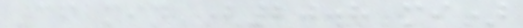36 min (20.8 mi)
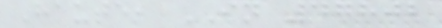Haute, IN 47802
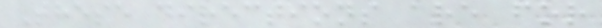These directions are for
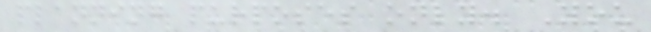planning purposes only. You
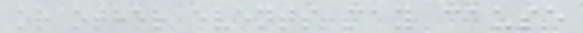or other events may cause
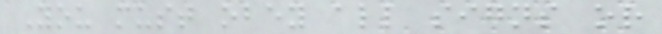You must obey all signs or
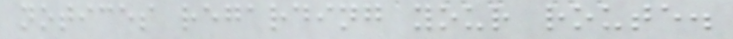notices regarding your route.
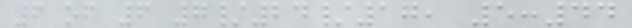6 of 6 7/24/17, 5:44
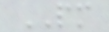PM
